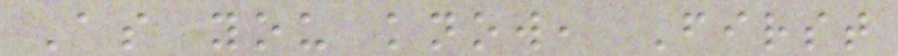As you know, First
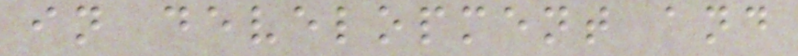in development and
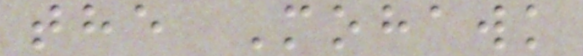the Mohawk
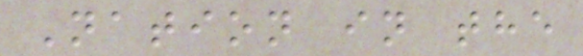Nation in the
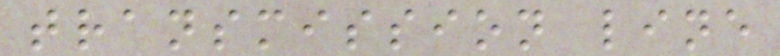transmission line
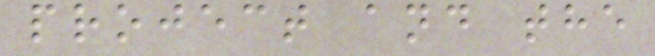project and the
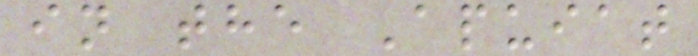in the Apuiat
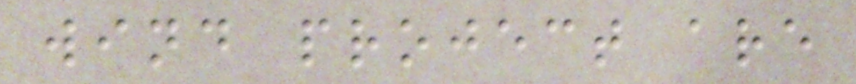wind project are
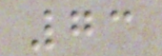73
